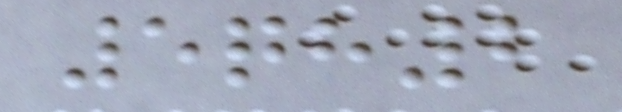5qh2
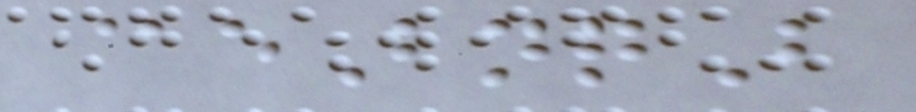@eBnqB
